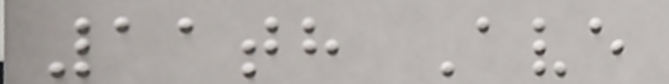11th Ave
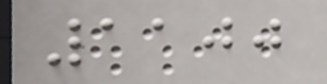1100
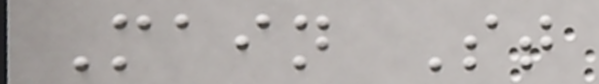Main St
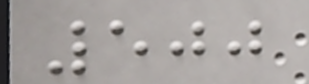500
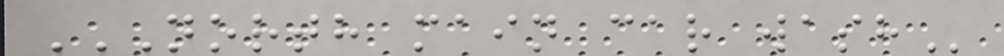NORTH MAIN CAR WASH
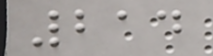214
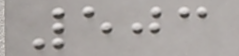503
